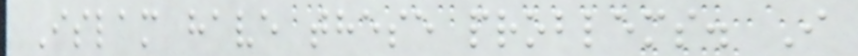Islam have these problems. I
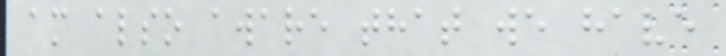am also aware that we have
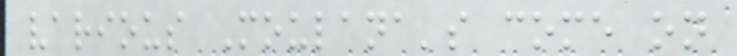various Moulana's come on
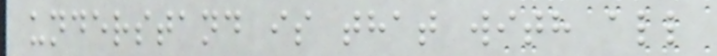understand is that with all
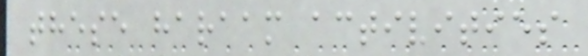these haraam activities
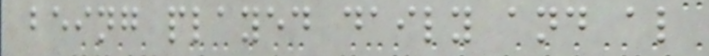being played daily and al
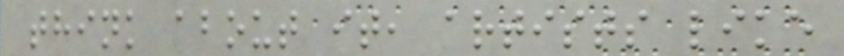think about it, artists like
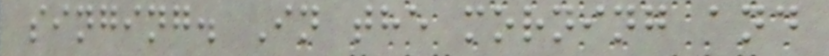singing. In the morning and
